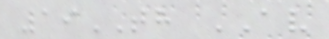19TH AV
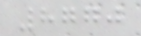8770
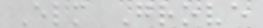Elm Grove
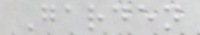Garden
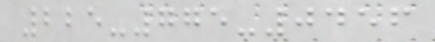225-775-0456
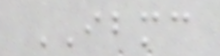IBMC
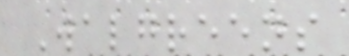Walgreens
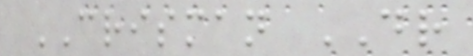CRISMAN DR
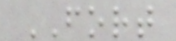FORT
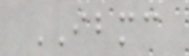IBMC
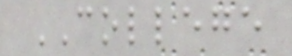COLLEGE
